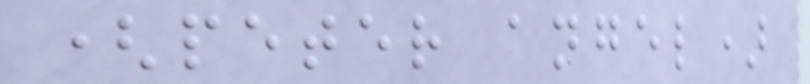(peter angel)
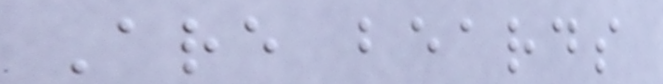Are beards
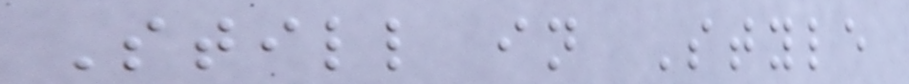Still in Style
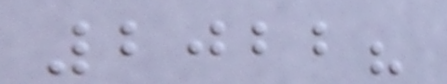2022?
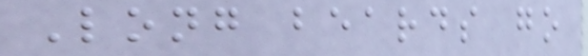Long beards go
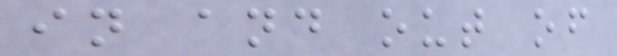in and out of
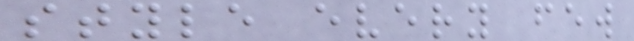style every few
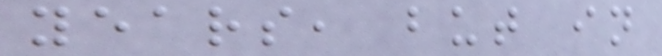years, but in
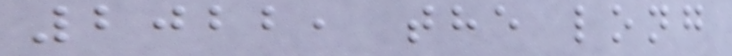2022, the long
